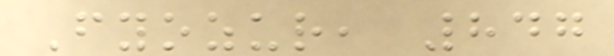Fyozur, 847
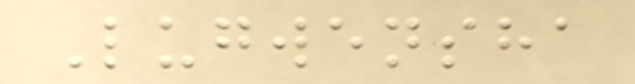Lugwensha
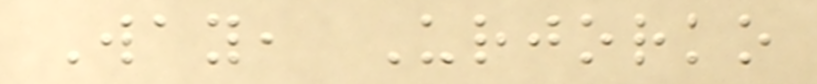Way, Urjorko
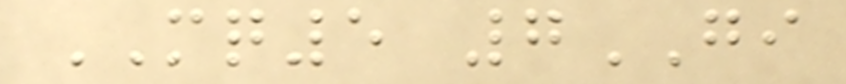MQ5 7GI
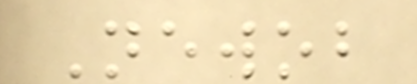Newob
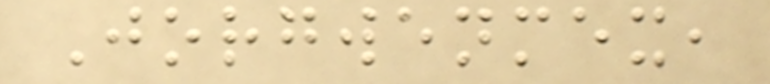Jorgwenmex,
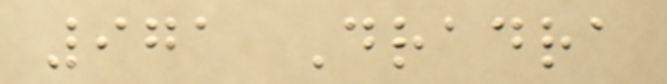971 Dradra
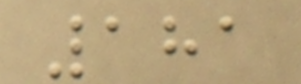181
